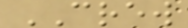CREW
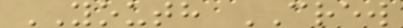YOUTH CREW
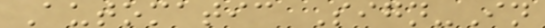Automatic Sign-In
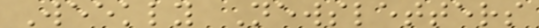Weekly Newsletters
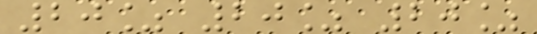20% 20% 20%
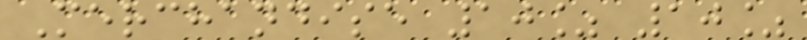Merchandise 10% 10%
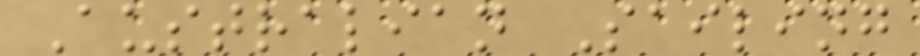Australian Sailing
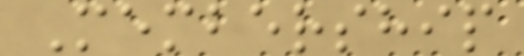Membership
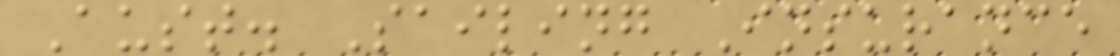Aust. Sailing Insurance
